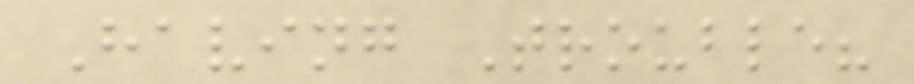Having Trouble?
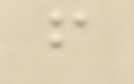f
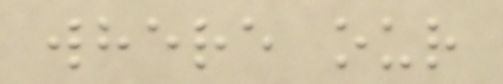where our
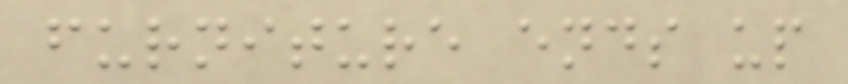furniture ends up
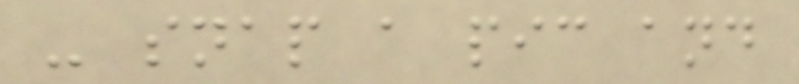- snap a pic and
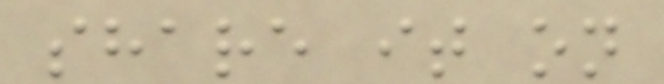share it on
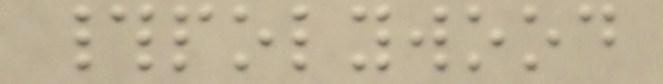#polywood
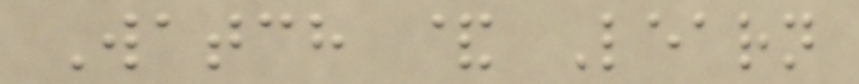Watch & Learn
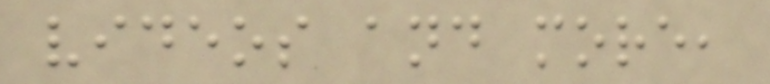videos and more,
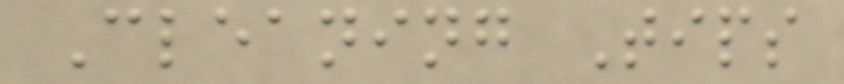Cleaning Tips
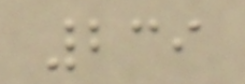239
